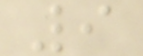9
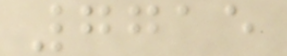7715
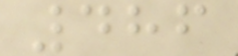486
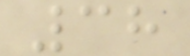38
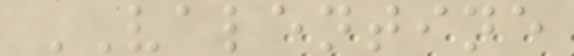VALENTINE
